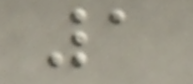1
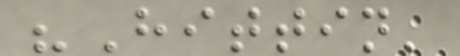"Hittin'
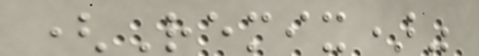(Remix)"
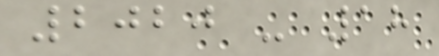2020 - 18
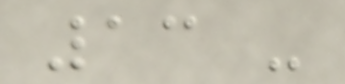13 -
